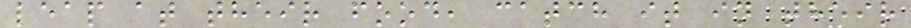leap at their food, catch it in their
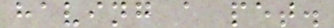having a pet.
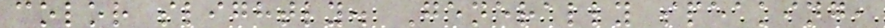color slightly. Generally speaking,
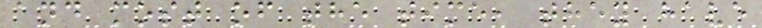and most of the time, they have
